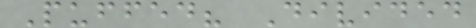Puffed? Divided
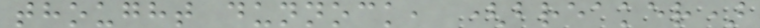thought dunnock, (breaker)
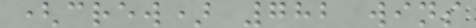(crew) 782 wins
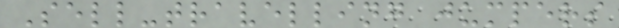Sell-travelling jumpers
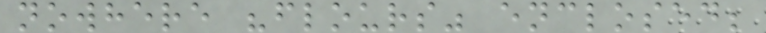nowhere "flours" enclosed;
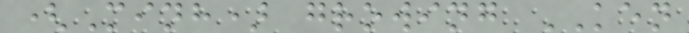(Minh) growing KEN
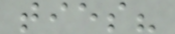ties?
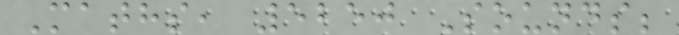Maths, 5250 Sounds;
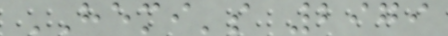HEMI's 2979
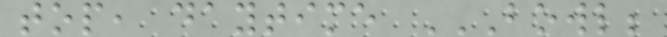top, daytime BOWL;
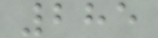285
